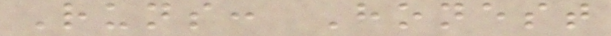Runs: Honest
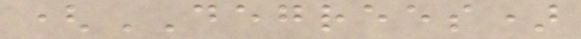(DEGREES)
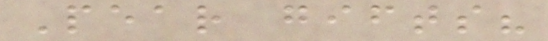Pear gifts?
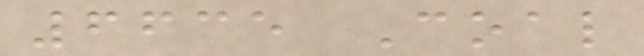6635 Coal
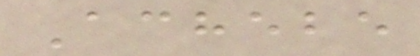Achebe
